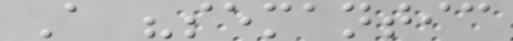A "semantic
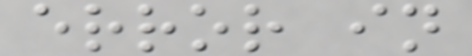error in
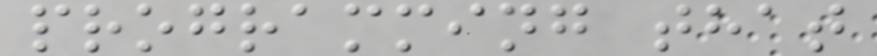programming that
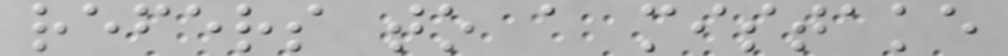refers to a mistake
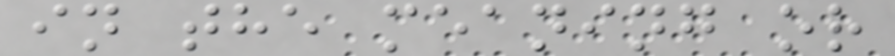in the meaning or
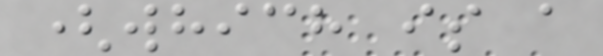(which is a
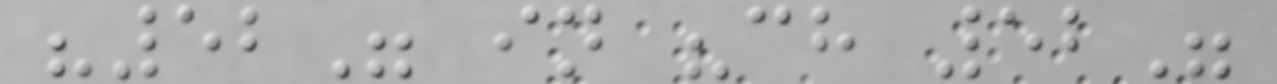"52" in "ch 52"
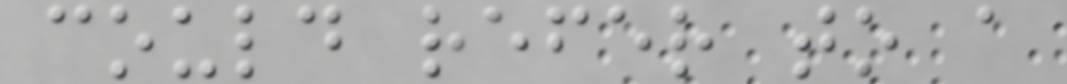could refer to a
